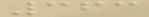363
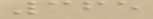365
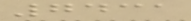7431
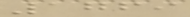1769
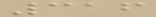316
